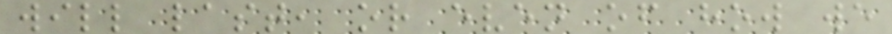will last, or even of how we
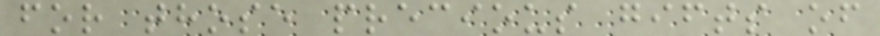for those precious gifts of
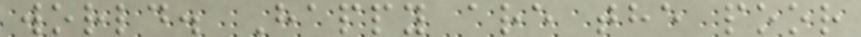world. Happy are the poor
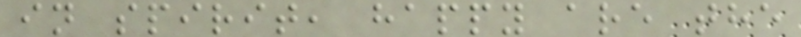in spirit, happy are the
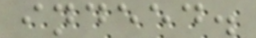indeed.
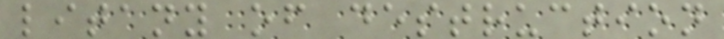litany of destruction
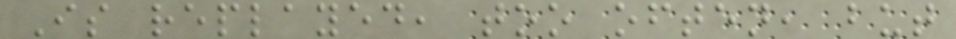Is replayed, too often, but
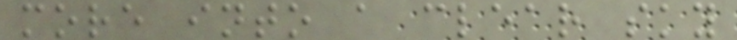more into a clear sky
